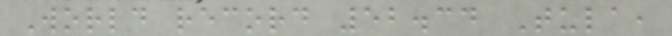World record 52.34 Tula,
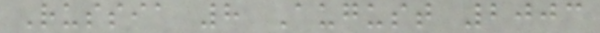Russia 8 August 2003
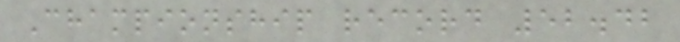Championship record 52.42
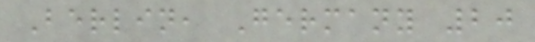Berlin, Germany 20
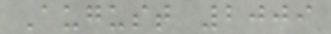August 2009
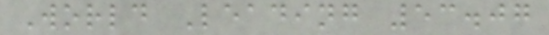World Leading 53.07
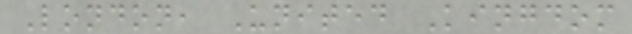London, United Kingdom
